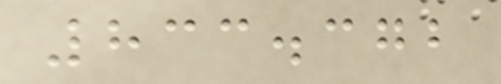833.372
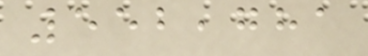552,781
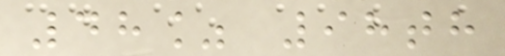48% 98th
